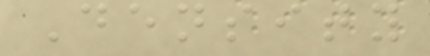Density
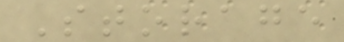Storage
